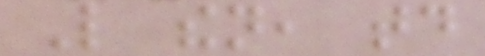Like then, today
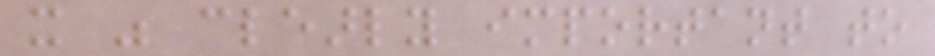it was clearly important to
